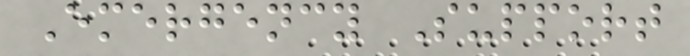Emergency Support
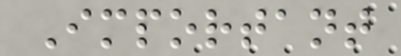Important
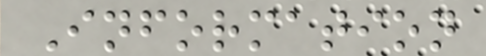Information
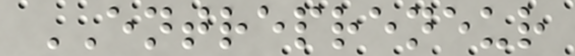ENTREPRENEUR
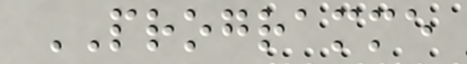PROGRAMME
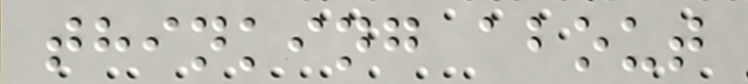thinking about
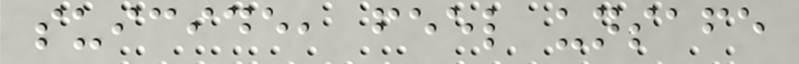suicide, feel unsafe
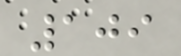109
